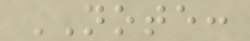NOTE:
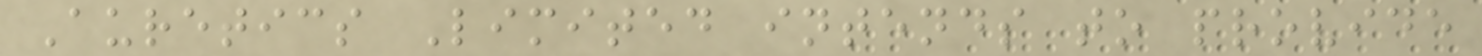Auretics Limited intends to provide
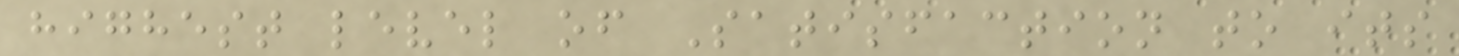highest level of Satisfaction to its
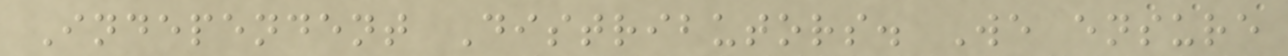Independent Distributors. We ensure
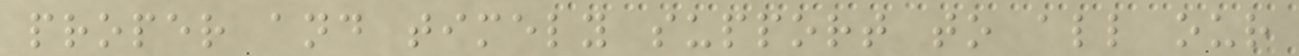proper and timely support to all our
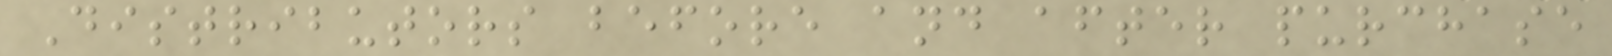Distributors before and after purchase
